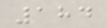184
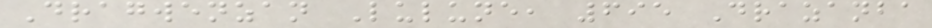Dragwenzan Lulune, 695 Drazanba
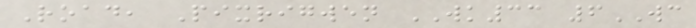Road, Pixrigwen WK33 6WC
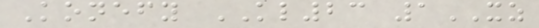Konefy KL23 1XZ
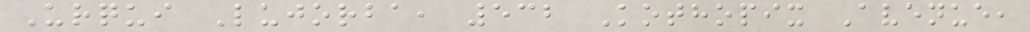Urqui Lujorba, 532 Kothopix Avenue,
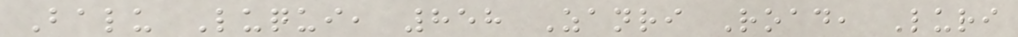Balu Luqui, 858 Zanri Road, Luri
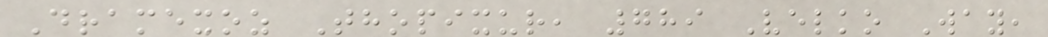Dramexoz Thopixur, 789 Velko Way,
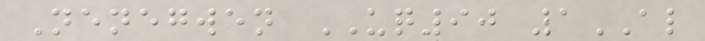Nenegwen UQ90 1AL
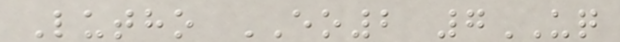Lutho EO2 7UQ
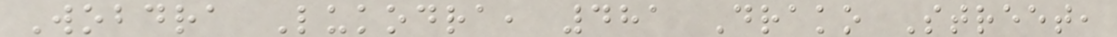Wobdra Lukodra, 481 Drako Street,
